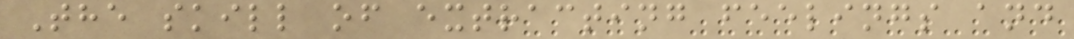The skill of extracting feelings and
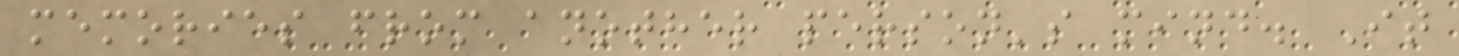memories from another person's mind. It
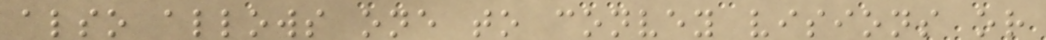also allows one to convey visions or
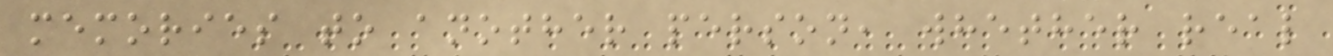memories to another person, whether real
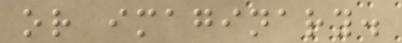or imaginary.
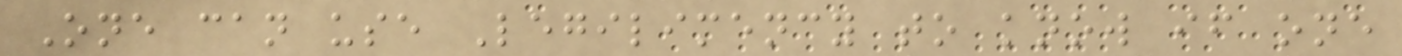One can use Legilimency to know if one
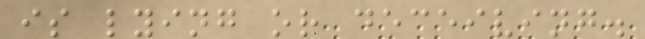is lying or deceiving.
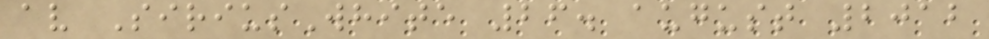av SiriusWhite 26. august 2012
